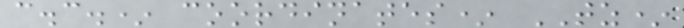c.c.* coordinates* TZ*
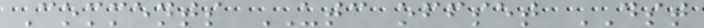Comments UTC offset DST
